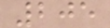205
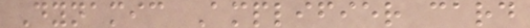Dynamic Amplifier card
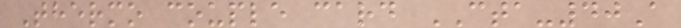Thermo couple card CTA-40A
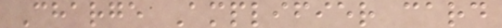Charge Amplifier card
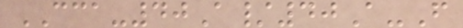CCA-40A/40A-F
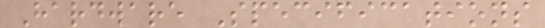Hardware Specifications
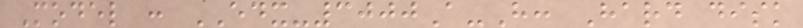Model : EDX-3000A-H: Hard disk
